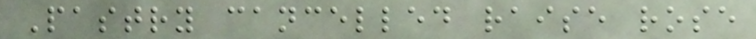Pastry cancelled raise rose
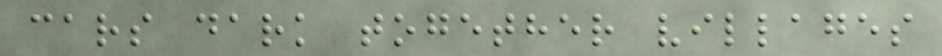cars dark together villages
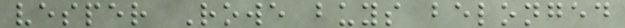vesper Rowe buys belonged
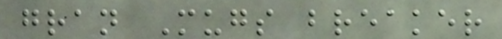gran Mugs breaker
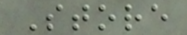Store
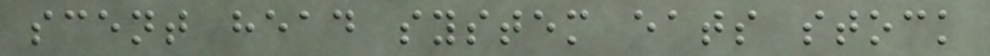scent head system eats stock
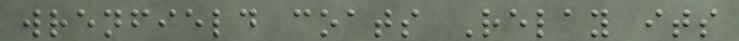wrenfield coats Relay its
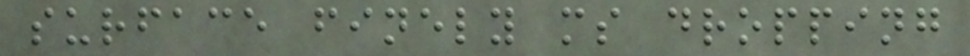surface finely ms dropping
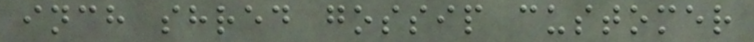inch shred gossip customer
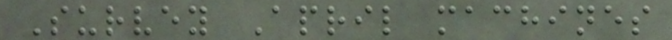Survey April machines
